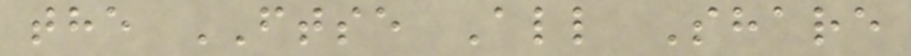the FTSE All Share
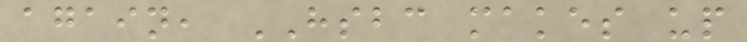again, HSBC makes up
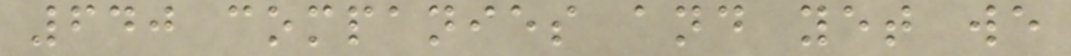640 companies and yet we
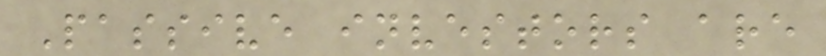Passive investors are
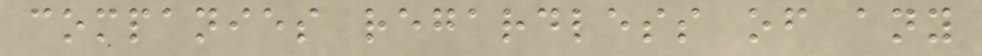companies regardless of any
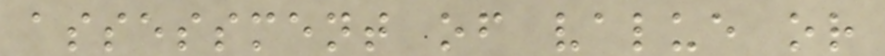assessment of value or
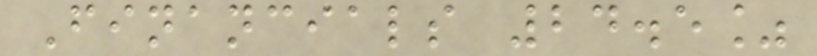Financials 24.5%
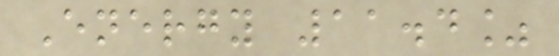Energy 11.4%
